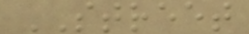STREET
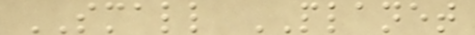SMALL PLANET
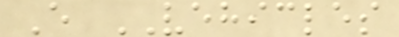E VEHICLES
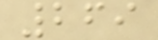269
